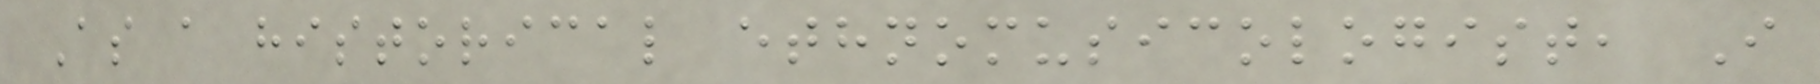As a historical ethnomusicologist, I
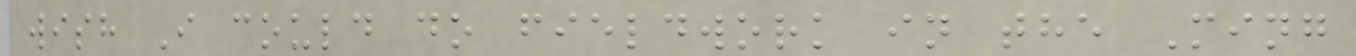wish I could do fieldwork in the Ming
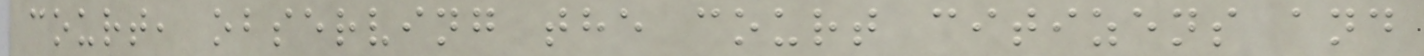court, observing the court citizens and
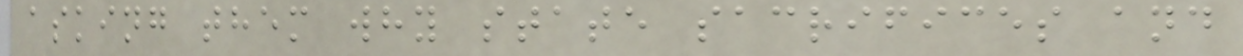asking them why state sacrifices and
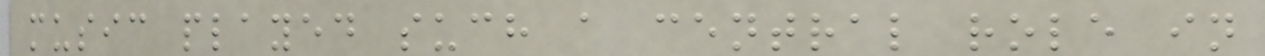music played such a central role in
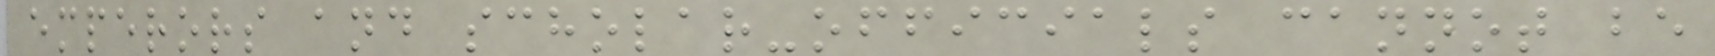emperors and scholar-officials cannot be
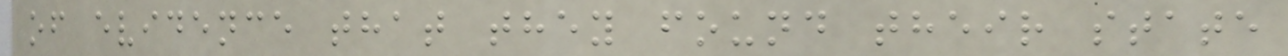of evidence that they found their state
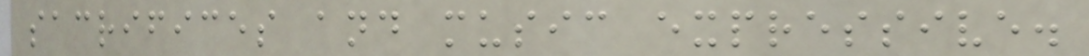sacrifices and music expressive.
